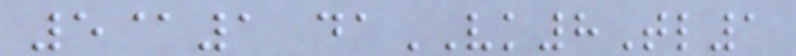5@1 daVK8Tl1
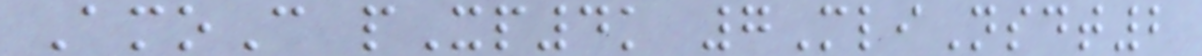AmoC pXp4k 7MliNsdt2
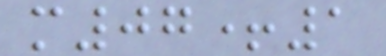m07+1
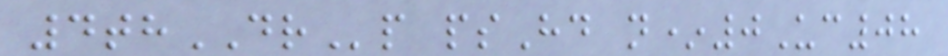4thDRp psHd n*0Uc08
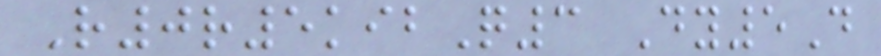R0r5kibQ3 Dy5D
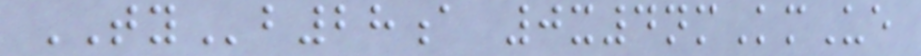TYb28a 0x4nmKmUe
